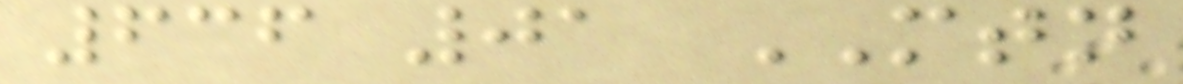636 01 MTN
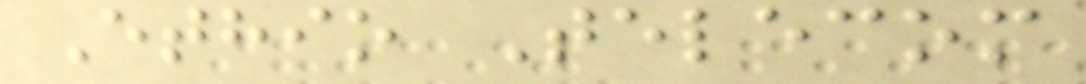Ethio Telecom
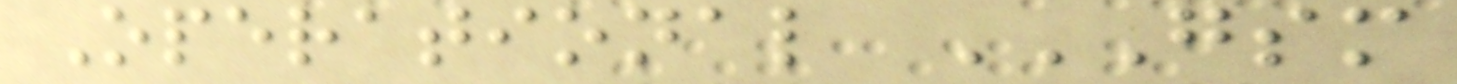Operational GSM
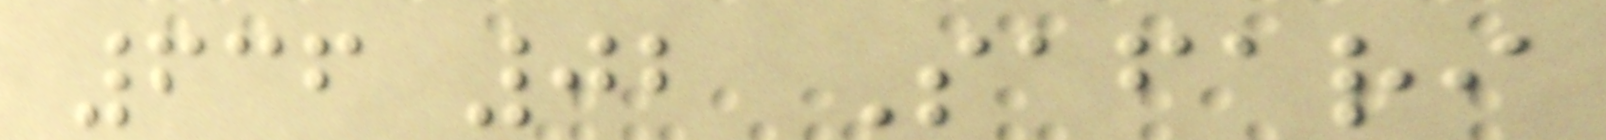636 02 Safari
